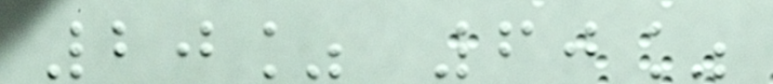20% 60%
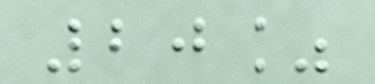20%
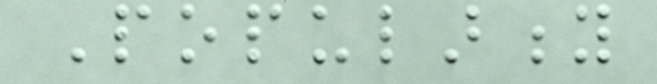Popularity
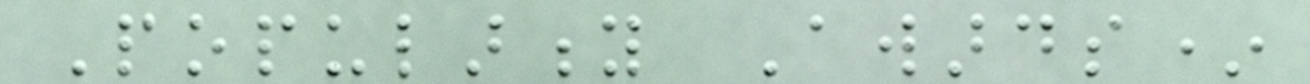Popularity Awards*
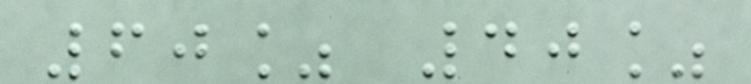60% 40%
